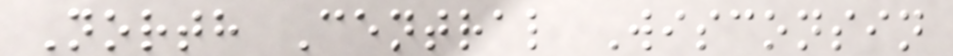North Central Wisconsin
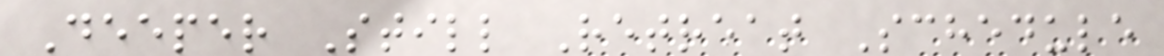Deeper Still Retreat Schedule
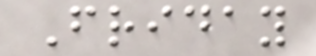Friday
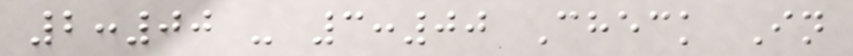2:00 - 3:00 Check In
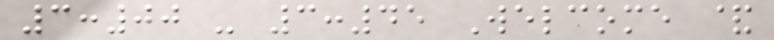3:00 - 3:45 Welcome &
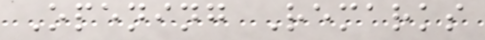Opening Remarks
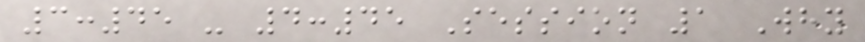3:45 - 4:45 Session 1 Why
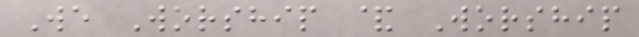We Worship & Worship
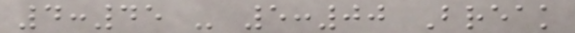4:45 - 5:00 Break
